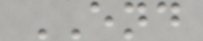END
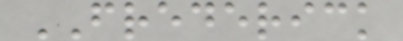FREDERICK
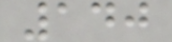140
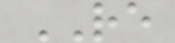RE
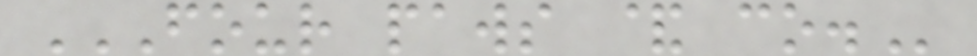FOUR PAWS & CO.
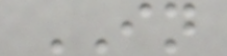IN
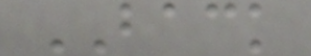BACK
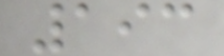193
